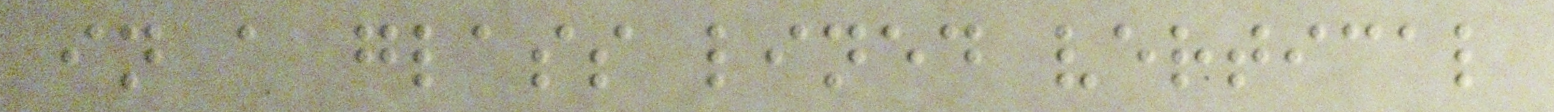in a glass lined vertical
